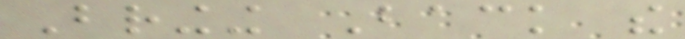Bringing Back the
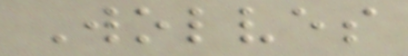Wolves
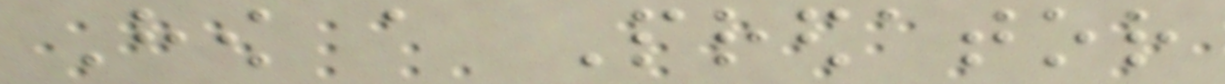How a Predator
